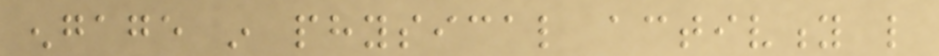engage in physical activity like
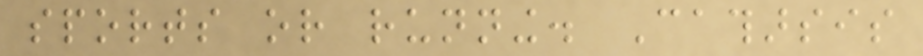sports or running. Catharsis
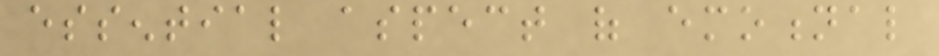essential aspect of emotional
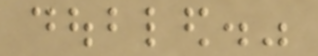doubled."
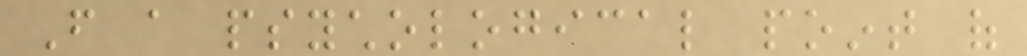From a psychological point of
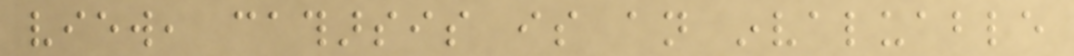view, catharsis is an invaluable
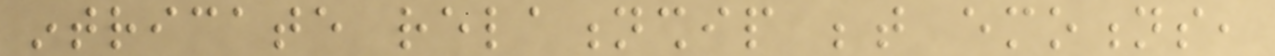intricate relationship between emotions,
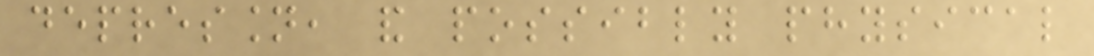depression, and possibly physical
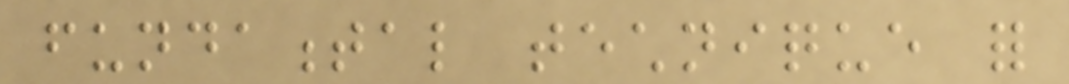fundamental technique for
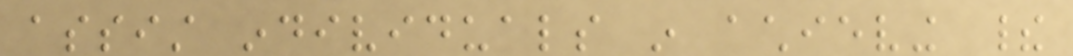assist individuals in achieving their
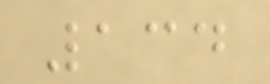134
